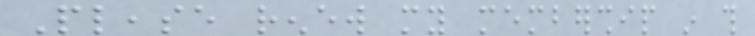Please renew my membership in this
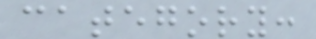category:
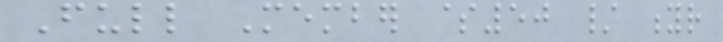Full Member $50 / yr
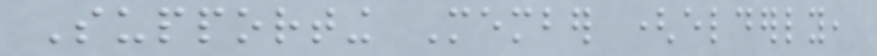Supporting Member (elderly,
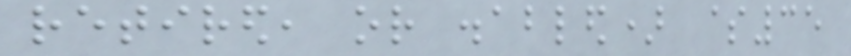retired, or disabled) $35
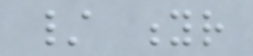/ yr
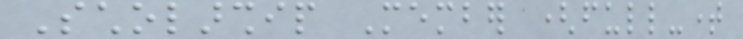Scholarship Member (full-time
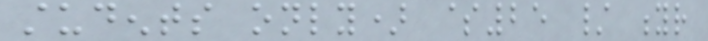students only) $25 / yr
